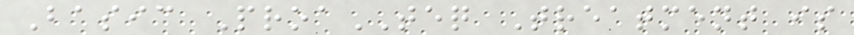Basic ProaTEQ Treatment is
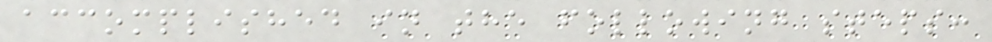accomplished in the following steps:
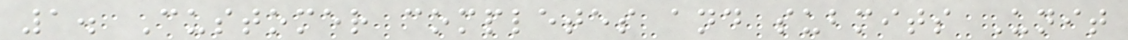1. Customer completes and submits Unit
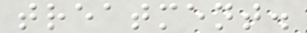treatment.
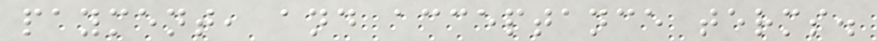payment, and acceptance terms.
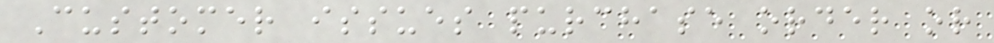Customer issues purchase order or
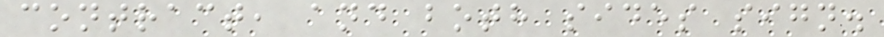contract, and both sides sign.
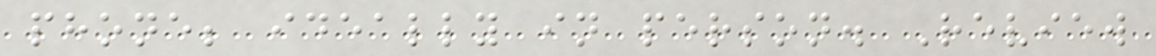phone; ideally in person. Review
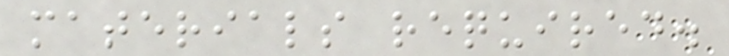materials required.
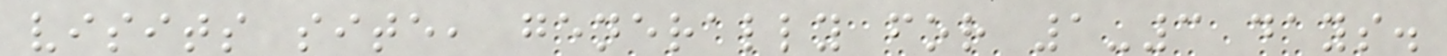visits site, generally for 1-3 days.
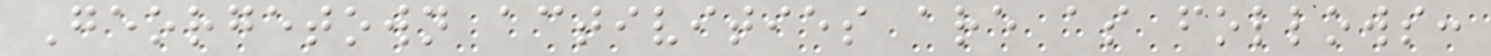Georgetown activities are as follows:
